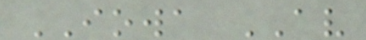IOWA AV
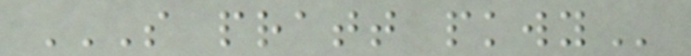S PRATT PKWY
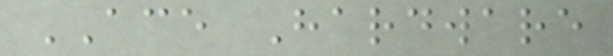ACE Hardware
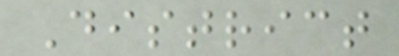District
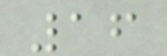16
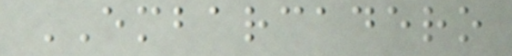EMBARCADERO
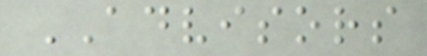ADVISORS
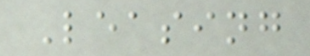Leasing
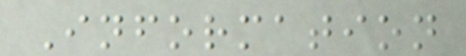Information
